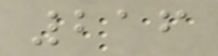216
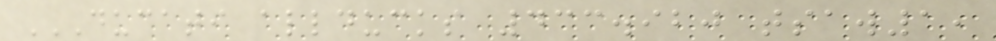DUCATI ALLDUCKS 433.920 TSAW1,
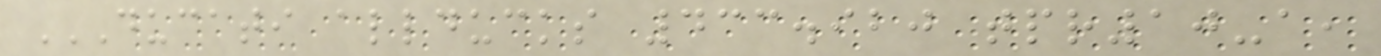DUCATI ALLDUCKS 433.920 TPR10-A,
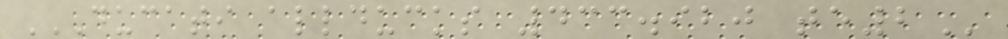DUCATI ALLDUCKS 433.920 TE2
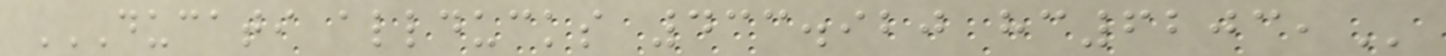DUCATI ALLDUCKS 433.920 HC6203,
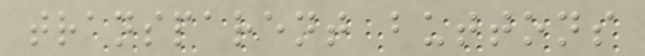transparent buttons
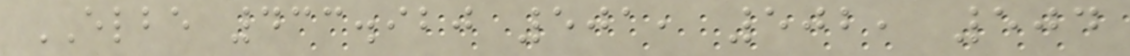ELBE 433.920 501, 502, 504
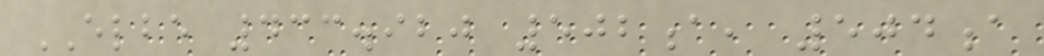ELBE 433.920 502a, 504a
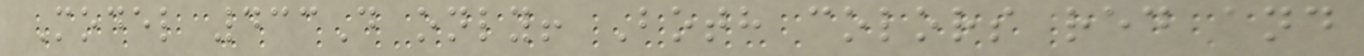Model 433D only! Both colors red and
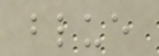blue
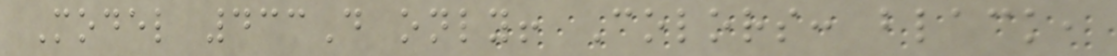Model 433D only! Colors: black,
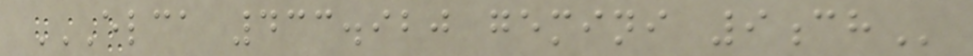ELCA 433.920 GEMINI 9CH
